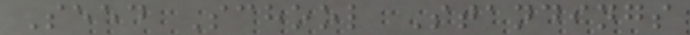Seed School Standings
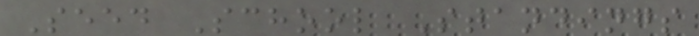Seed School Standings
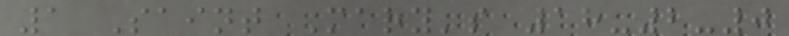1 Saint Mary's 18-2-0
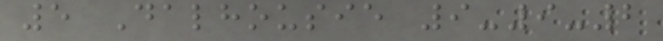5 Dalhousie 9-9-2
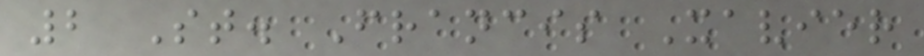2 St. Francis Xavier
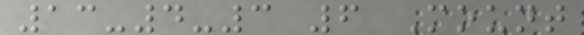13-4-3 6 Mount
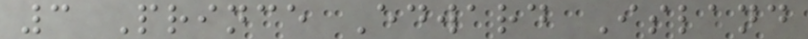3 Prince Edward Island
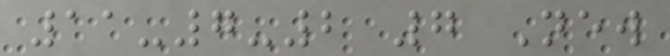11-7-2 7 New
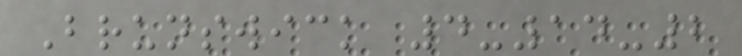Brunswick 4-14-2
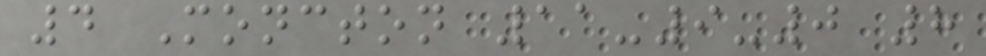4 Moncton 11-9-0 8
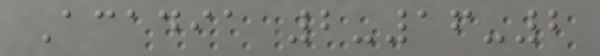Acadia 2-16-2
